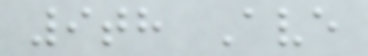9th Ave
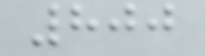800
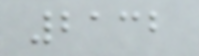2132
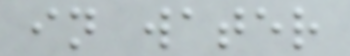in water
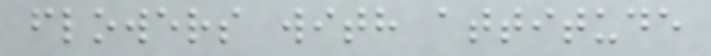flowers with attitude
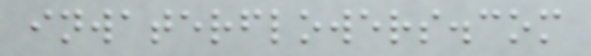inwaterflowers.com
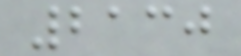2130
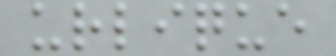urlique
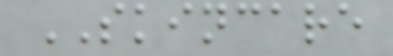SKINCARE
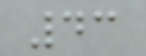43
